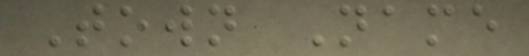Town Name
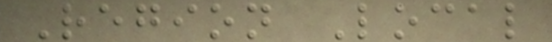Region Local
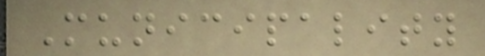Municipality
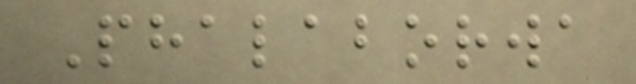Phalaborwa
